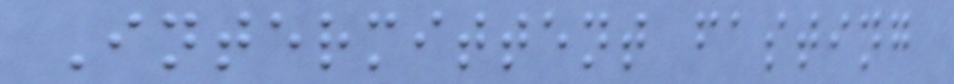Intermittent fasting
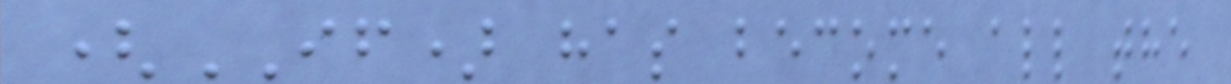(IF) has become all the
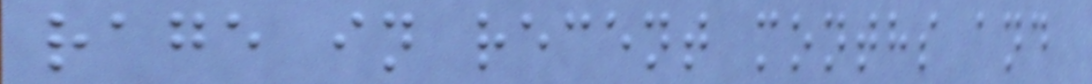rage in recent months and
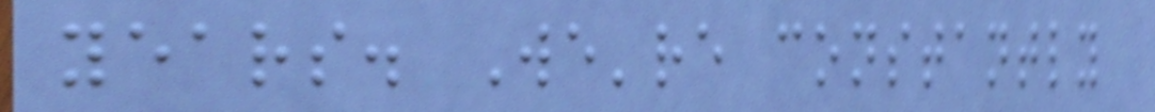years. We're constantly
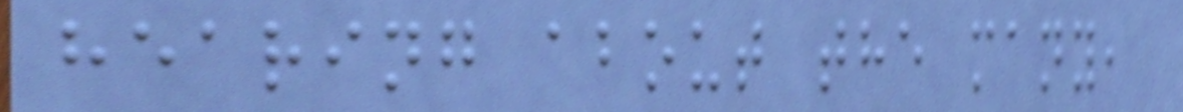hearing about the many,
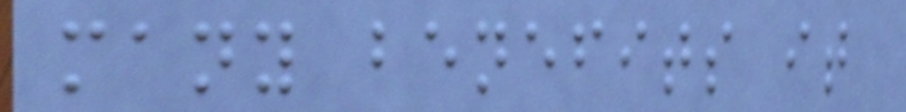many benefits it
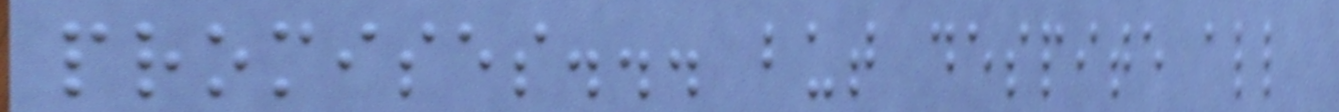promises... but despite all
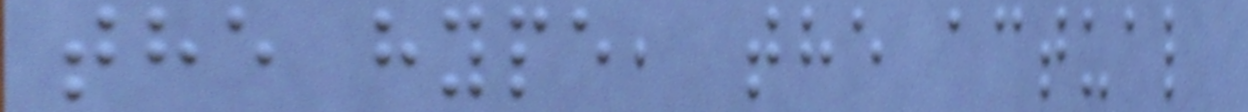the hype, the actual
